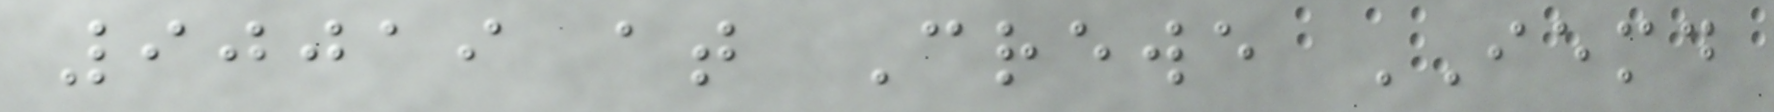90019 at Crewe IEMD
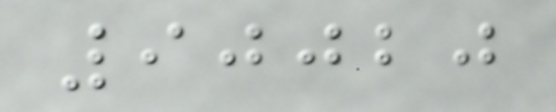90020
